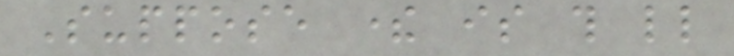Suppose there is this little
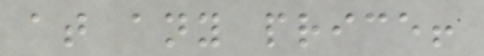at any price!
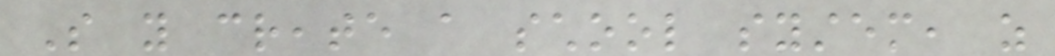So you create a school system, as
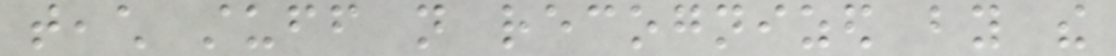teach stuff not recognized by the
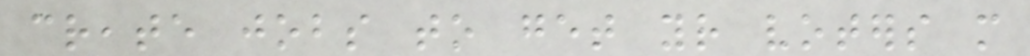create jobs to get your voters more
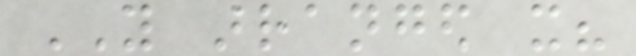YOU arranged it?
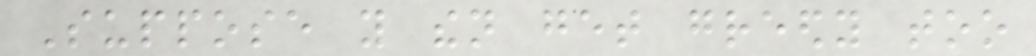Suppose you then get greedy too
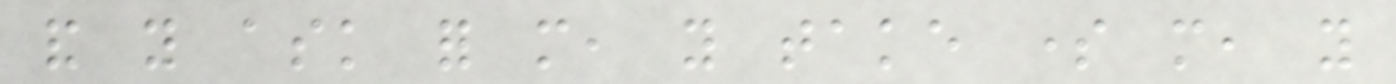and you ask for more, you take some more, you
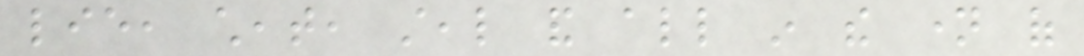lie, cheat, steal and all in the name of
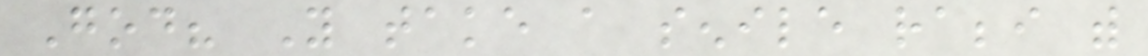God? You take a senile rabbi with
